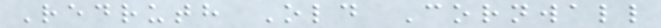Redruth Old Cornwall
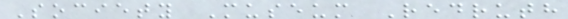Society Museum Redruth
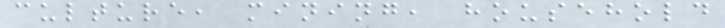culture, mining, household
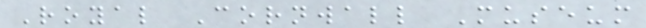Royal Cornwall Museum
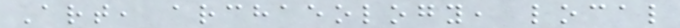Art, archaeology, local
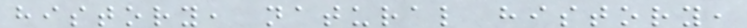history, natural history,
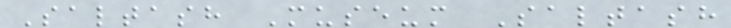Saltash Museum Saltash
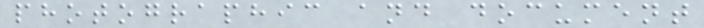photographic and document
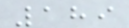189
